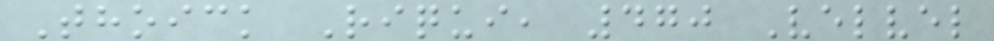Thoick Riqui, 470 Velvel
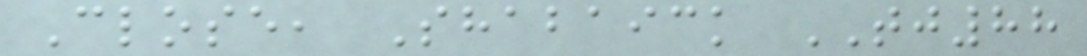Close, Shabaick TJ88
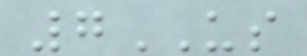7US
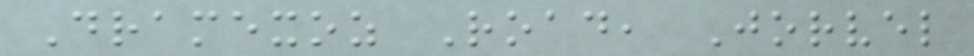Dramexoz Road, Jorvel
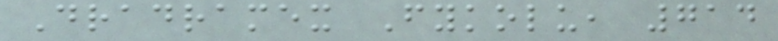Dradramex Fykolu, 714
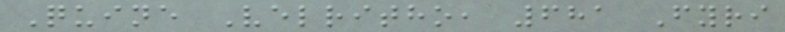Quine Velritho, 681 Fyri
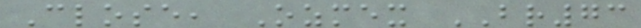Close, Ozmex BR73
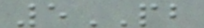5PB
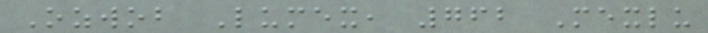Ozwob Lumex, 762 Mexlu
